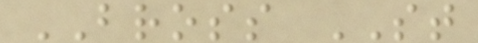BROSS ST
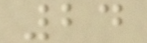24
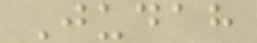Judah
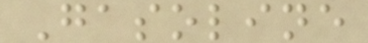Gasoline
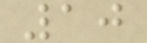10
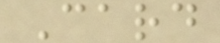Card
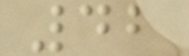42
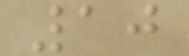10
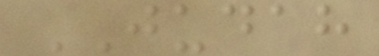JUDAH
